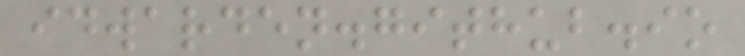idwarden.github.io
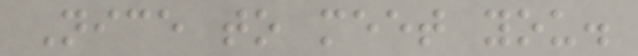Nice to meet you.
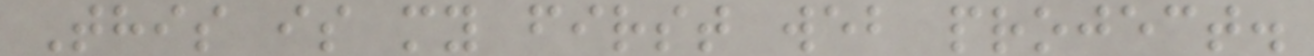This is my first web project.
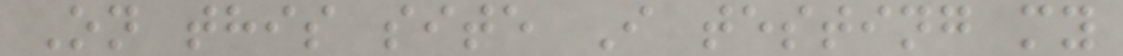On this site I testing my
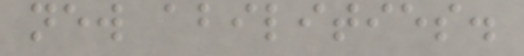new abilities.
